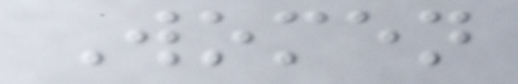Women
